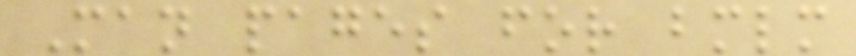Man pages for bmlm
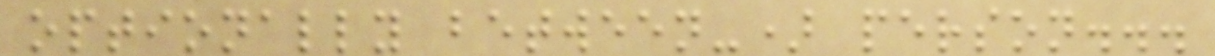optionally between-) person...
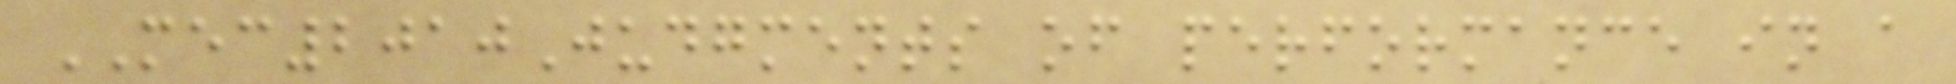MEC2010Judgments of performance in a
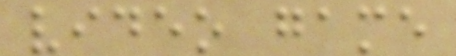video game
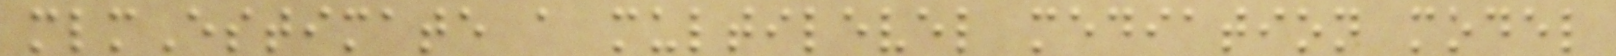mlmEstimate a multilevel mediation model
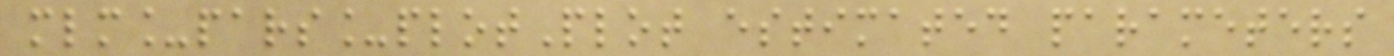mlm_pars_plotPlot estimated parameters
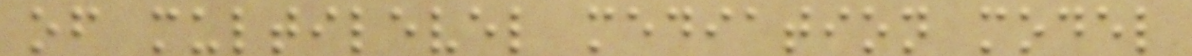of multilevel mediation model
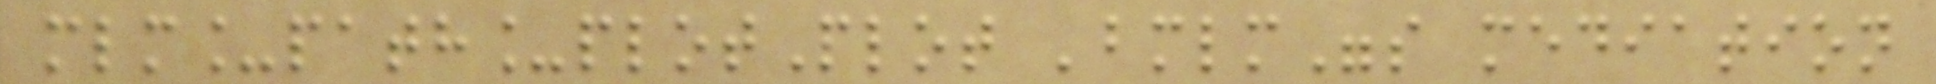mlm_path_plotPlot 'bmlm"s mediation
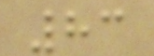83
